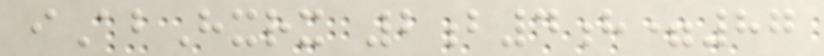iAbHxrx 2b4h=87
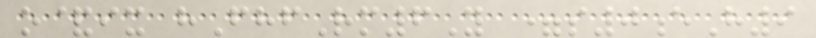o&ix hFhfRm6Y =s0eH9
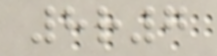8r7
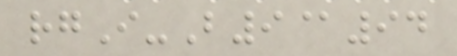rgI-B9@94
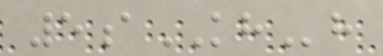5aKHh
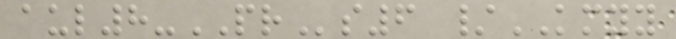aul8-PRs6 /KMYY
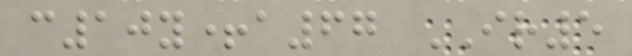c10y+a67 IR5
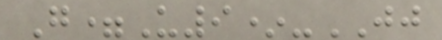G=U9*-JJ
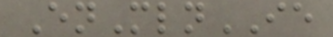EnMlnIE
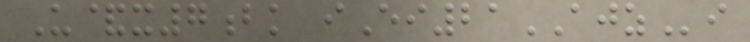U&x7bk iEi21AJZi
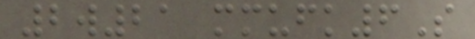2w21 mmufk6S
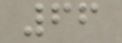66
